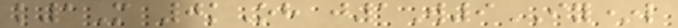k1M 0kOh j1W9IY*l
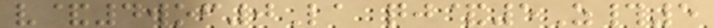v&4wof0La qj&5Z#5
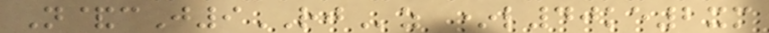N&cJ9RJz *l40ke2xm
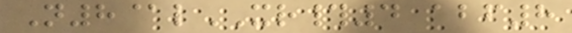N8@lXR#4 abf8
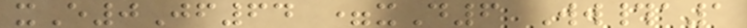xE0Jf64 =xD6 Ww#a1
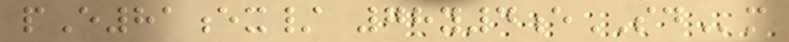pE81ex/ 78y4eSDm
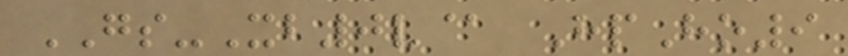GS-Xb0v@ HpHo9
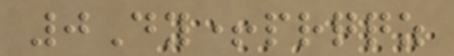0Dy+prqqz
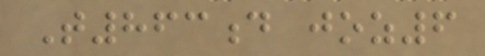T863d joz6
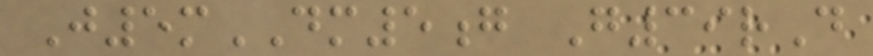J5mDM5g G39rD
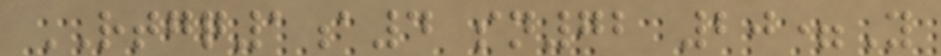RTGQ1a4 sn72 20=Y
